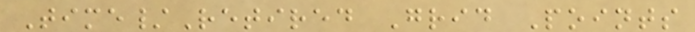Time/Retired Grid Points
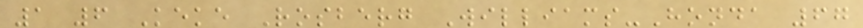1 6 Keke Rosberg Williams-Honda 67
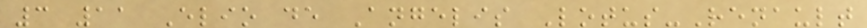3 11 Elio de Angelis Lotus-Renault
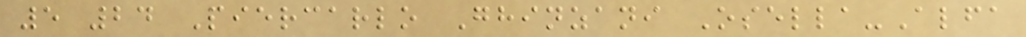5 24 Piercarlo Ghinzani Osella-Alfa
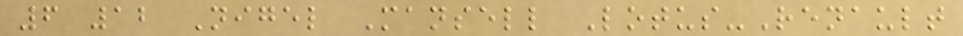6 12 Nigel Mansell Lotus-Renault
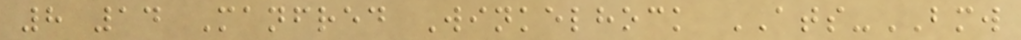8 14 Manfred Winkelhock ATS-BMW
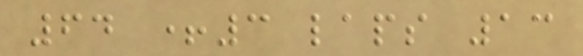64 +3 laps 13
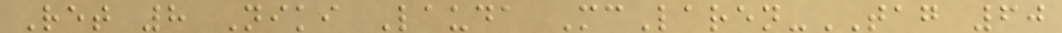Ret 8 Niki Lauda McLaren-TAG 60
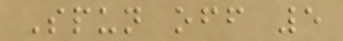Spun off 5
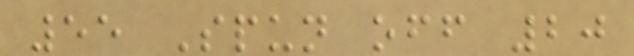55 Spun off 20
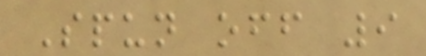Spun off 9
